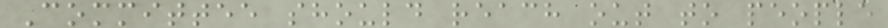Committee should reach out to people
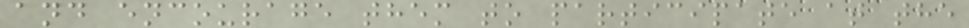and encourage them to participate at the
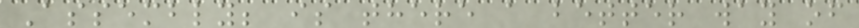Assembly; is there a better way of
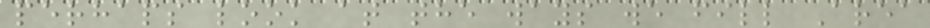perhaps look at the ways we fill Area
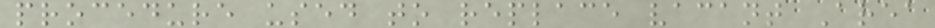procedure used to replace vacant Area
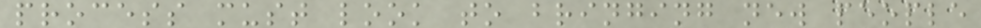process must look to bringing new people
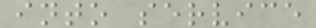into service
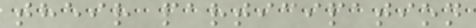their participation
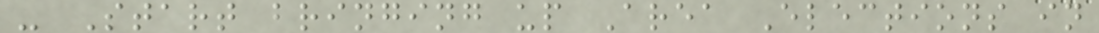- Start bringing up Area Elections in
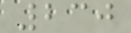230
